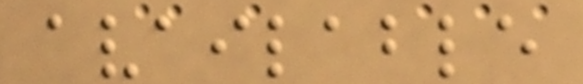available
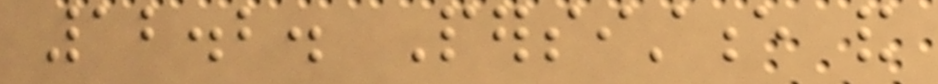12.2. Persistence and
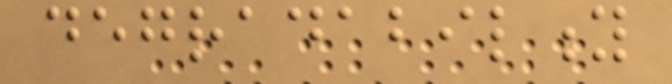degradability
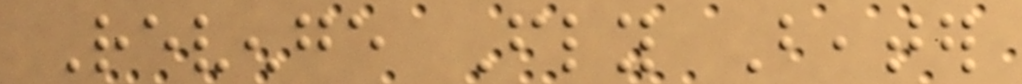Revenge Fly Beater
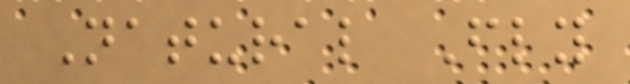Natural Fly
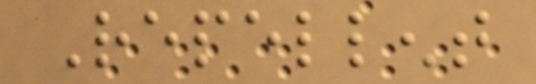Repellent
